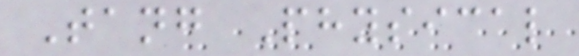Tang Physical
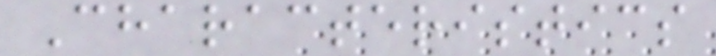Characteristics
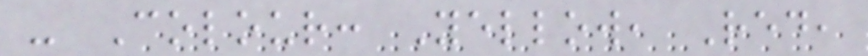- Colour: Yellow, Red,
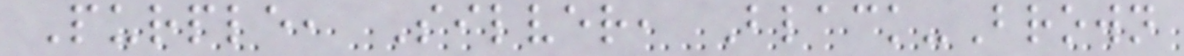Purple, Silver, Black-Brown
